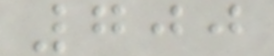700
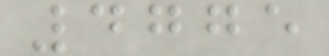4775
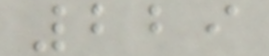229
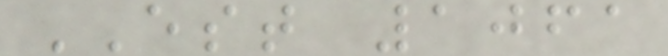EST 1061
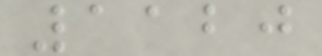1120
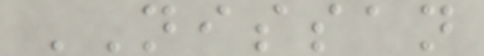NISSAN
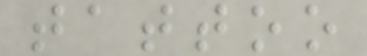tattoo
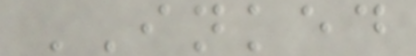INKED
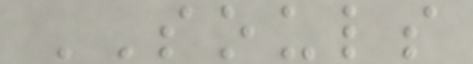SOULS
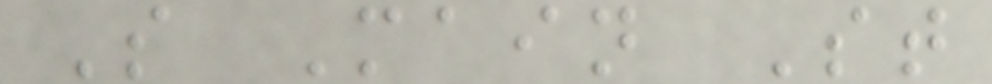S Main St
